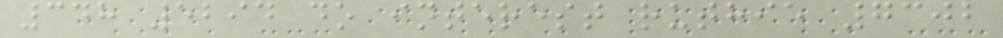348 5294 do interest ruthie 7302
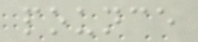pounce
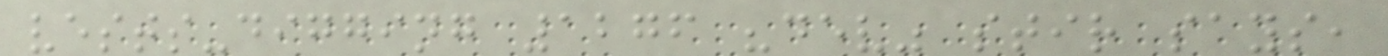vests-digging 1276 "dev" stir says,
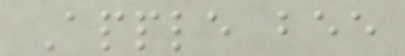Apple bee
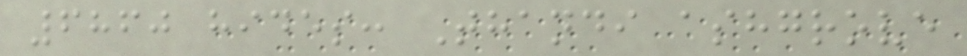6860 hides: Thandi ashgrove
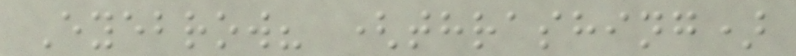Eyebrow? (thrashing)
